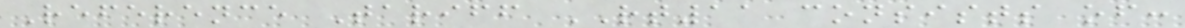Reference Tariff RT11 consists of:
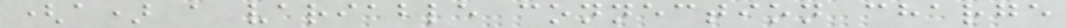(a) a variable connection charge
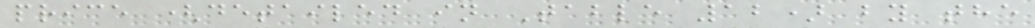price (detailed in Table 12) by the
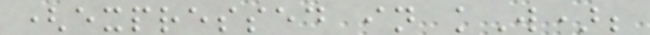(expressed in kW);
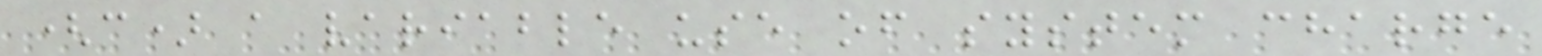(c) a variable use of system charge
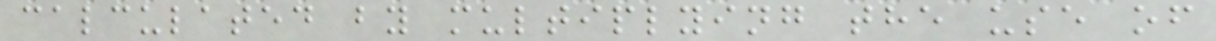calculated by multiplying the use of
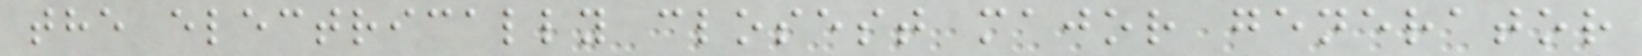the electrically closest major generator
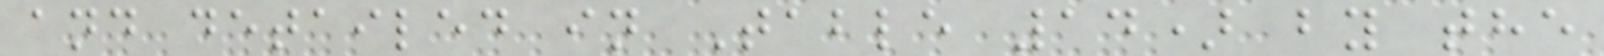and detailed in Table 14) by the
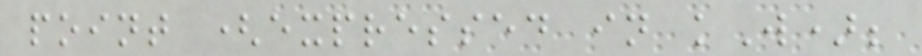point (expressed in kW);
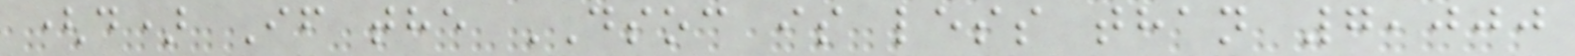(d) If the DSOC is less than 7,000
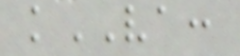kVA:
